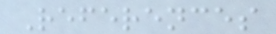References
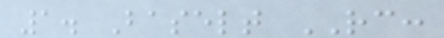1. Baselt RC:
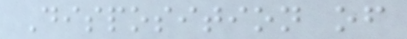Disposition of
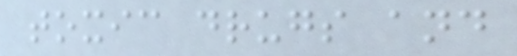toxic drugs and
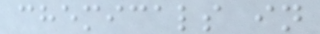chemicals in
